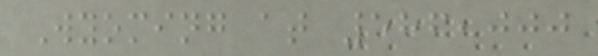Wyoming at 586,000
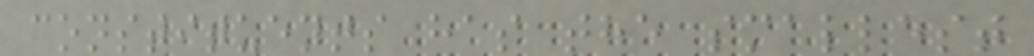constituents has the smallest
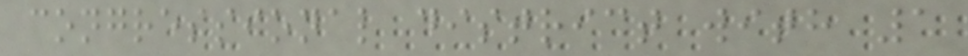congressional district with 1
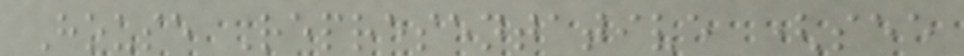House Representative (see
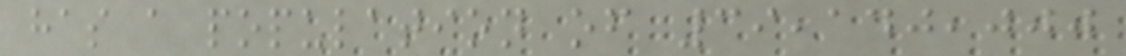has a population of 39,140,000
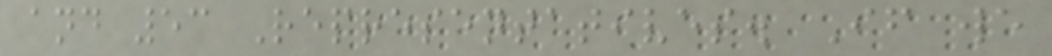and 53 Representatives. If we
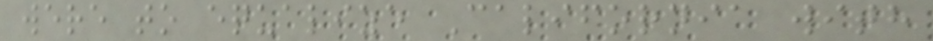were to equalize California with
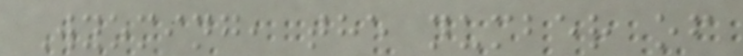Wyoming, the number of
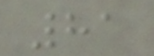81
